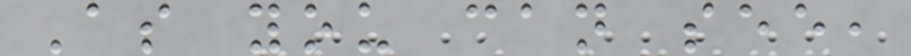As you can see,
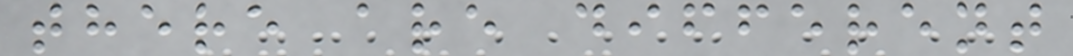there are different
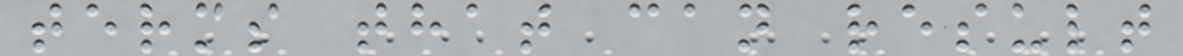terms that can result
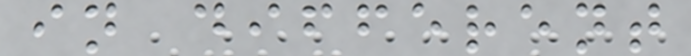in different
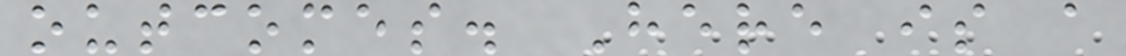outcomes. Here is a
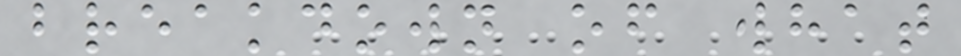breakdown of what
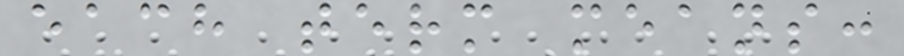each term means:
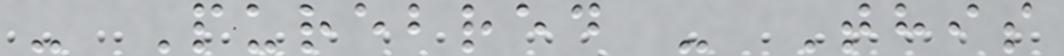- Purebred - This
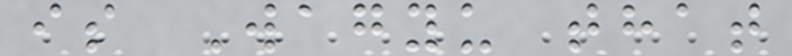is Wagyu that
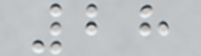28
